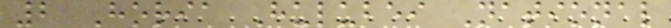2 Horia Hulubei National
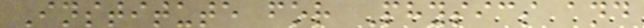Institute for Physics and
